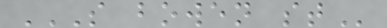S BOWEN ST
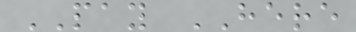PAY HERE
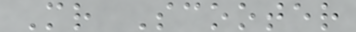Mr Scooter
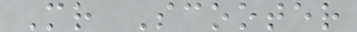Mr Scooter
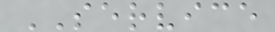SERVICE
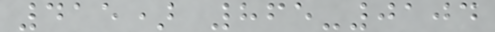415) 865-0104
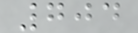704
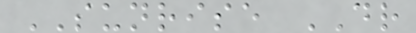SUNRISE DR
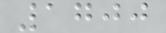1700
